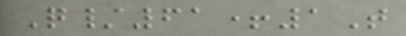Q/61+1T
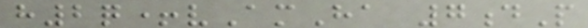h2q+vAmHa 7dP
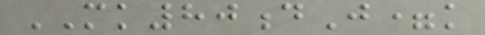MK80dJ=k
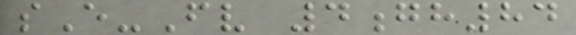sE-Fv 4gh84
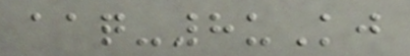aaq-8uKj
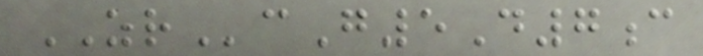ZRcG5D7c
